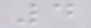4
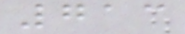713
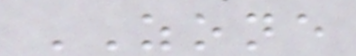ZONE
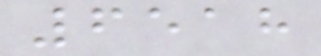6518
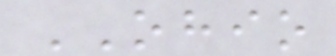OHIO
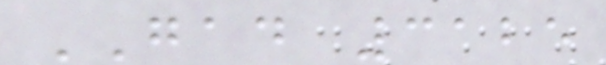GAD 3125
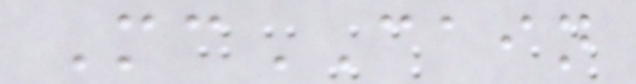McCAIN
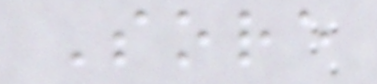Sore
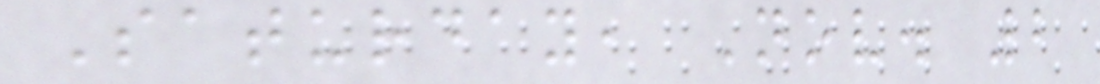Saturday, Nov. 2
